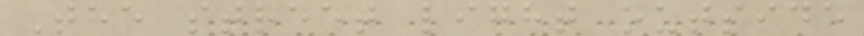The street light outside
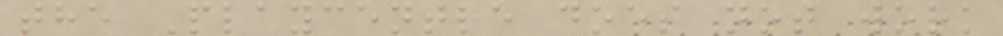the Playcentre does not work
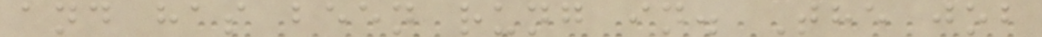and has been rung in. The job
